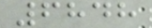6848
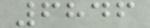6846
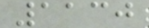1130
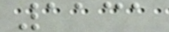1131
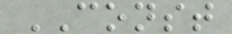CONST
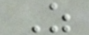Z
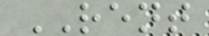RENT
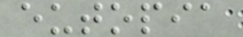eutopia
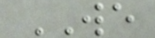WE
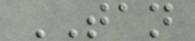TAN
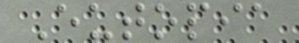Eutopia
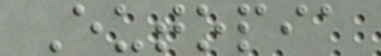Eutopia
